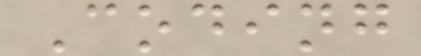Coding
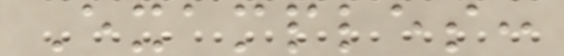Examples:
